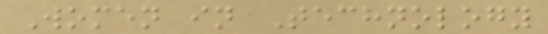Women in Technology
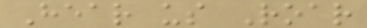Hear us Roar
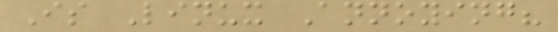Is Linux Annoying?
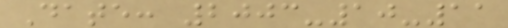Date: 2003-10-11
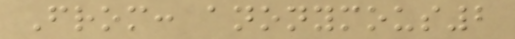From: anonymous2
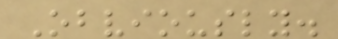Obviously.
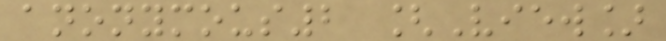anonymous2 [View]
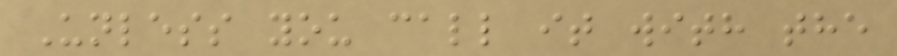Unless you call it with the
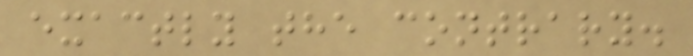exactly the contrary.
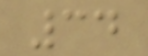34
